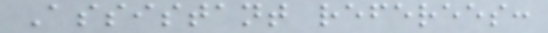Assistant referees:
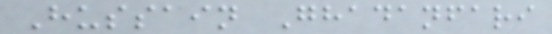Hussain Ghadanfari
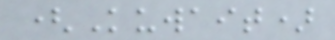(Kuwait)
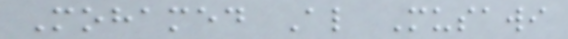Mohamed Al Musawi
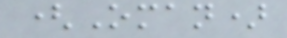(Oman)
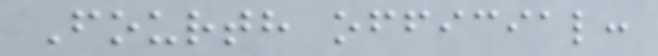Fourth official:
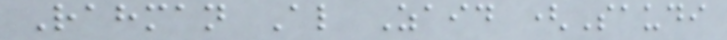Rahman Al Zaid (Saudi
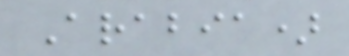Arabia)
